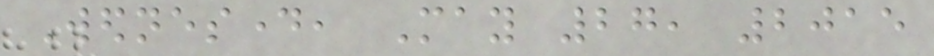Wednesday, May 27, 2015
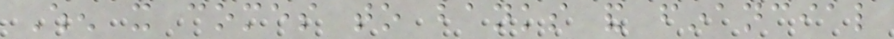When it comes to banks and financial
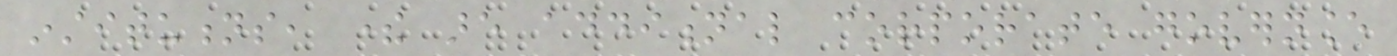institutions, there are additional corporate governance
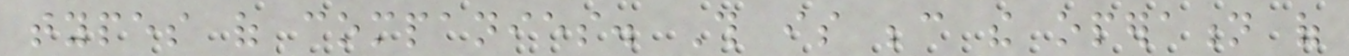types of companies. This is because the operation of
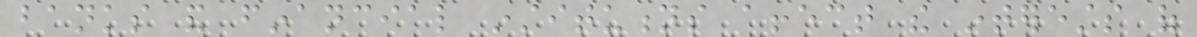banks and financial institutions affect the interests of
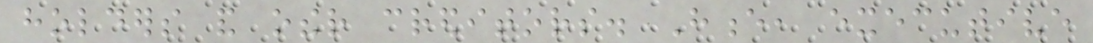holders and other creditors. Hence, executive
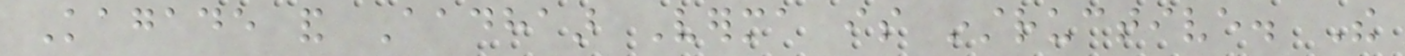Kagade and Aadhaar Verma is instructive. The
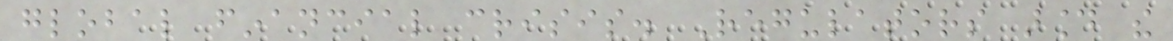global financial crisis. Regulators around the
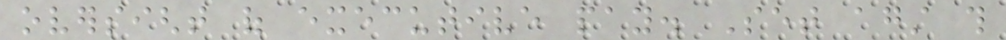oversight of executive pay. Set against this
